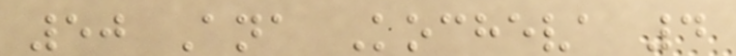50 Ana Kocheva 4
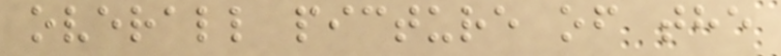overall picture of the
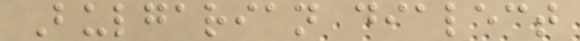Bulgarian dialect
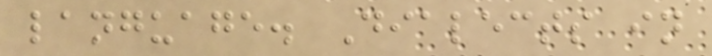language. Dialects in
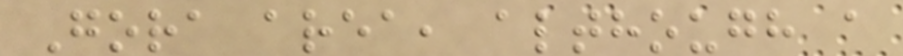Gora area, although a
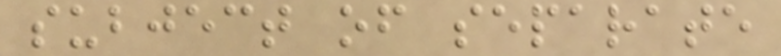subject of separate
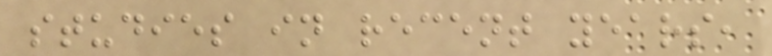studies in recent years,
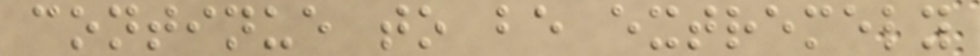continue to be extremely
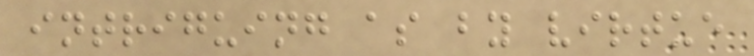intriguing as by virtue
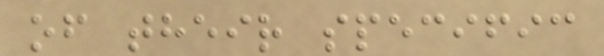of their specific
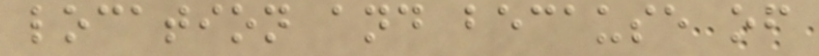location and because of
